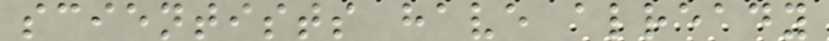scientists have already
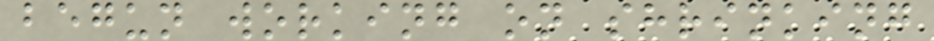begun working on shrinking
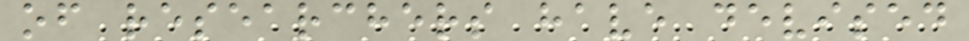of researchers have devised
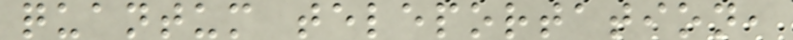quantum teleportation,
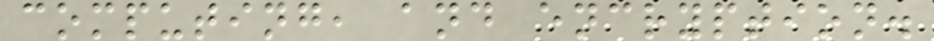computing, and encryption.
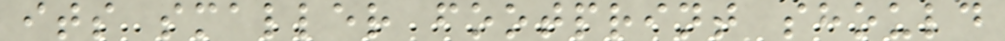its smaller footprint should
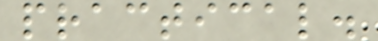practical.
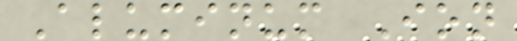Aluminum Ion
